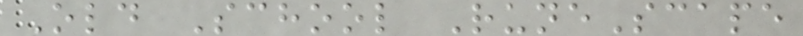Old School RuneScape
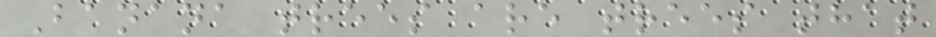Banana trees are trees that
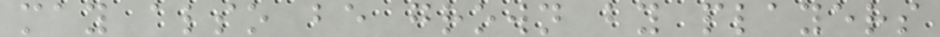may also be grown by players
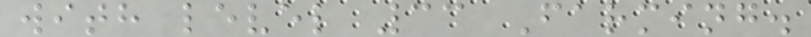with level 33 Farming.
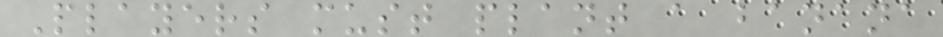Players must plant a banana
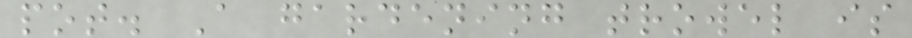pot. A gardening trowel is
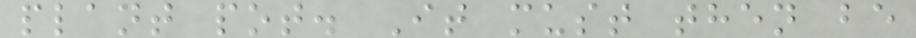plant pot. It must then be
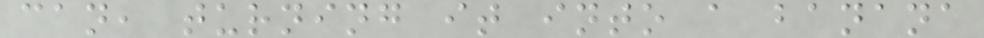can, turning it into a banana
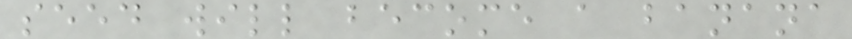seed will become a banana
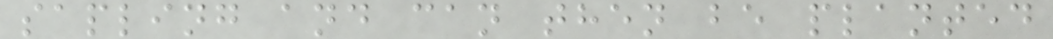sapling and can then be planted
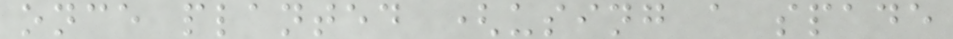once planted (using a spade
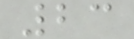23
